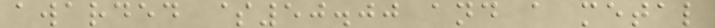awarded $50.00 and a metal
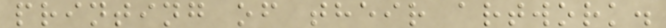printing of their artwork.
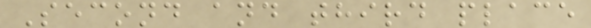Second and third place
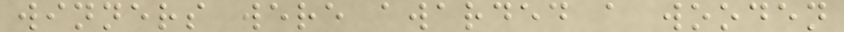winners were awarded a wooden
